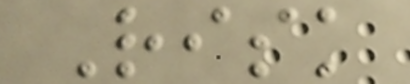Risk
